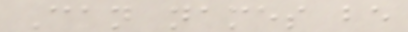Can names be
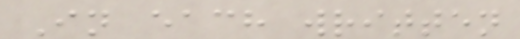In each written
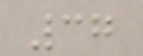37
